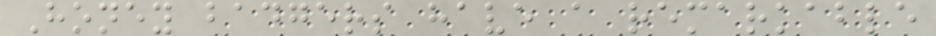Honey badgers have a remarkable
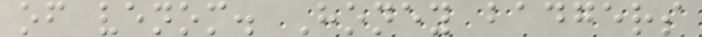of venom. Honey badgers
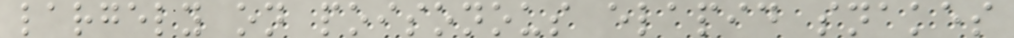largely on poisonous elapid snakes
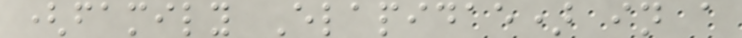(family Elapidae) in a
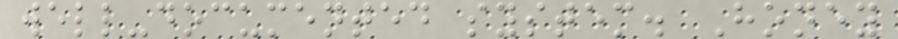well-documented system. Honey
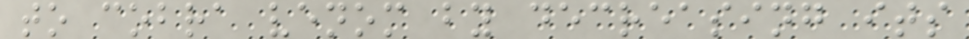to cobra venom by decreasing its
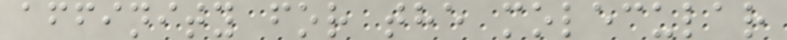affinity for the molecular
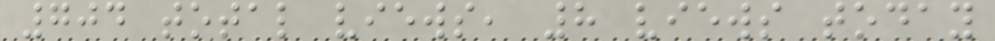704 total views, 8 views today
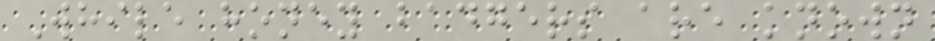While honey badgers are known
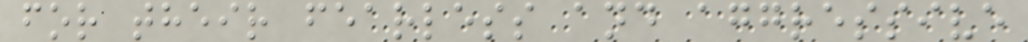for their fearless and aggressive
